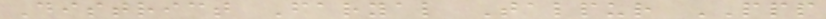District Faryal Talpur PPP
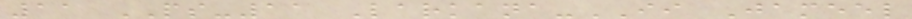11 PS-11 Larkana-II Jameel
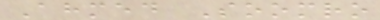Ahmed Soomro
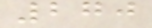270
